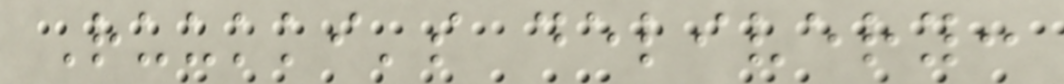Ruukki's delivery:
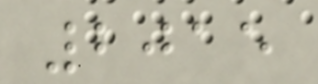2015
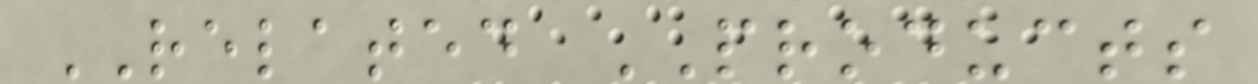RELATED PRODUCTS
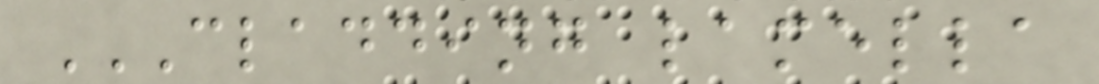CLADDING LAMELLA
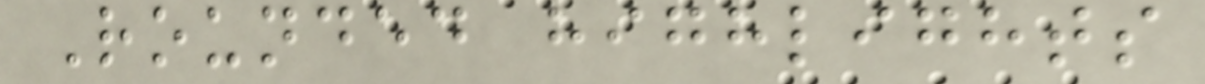Rounded highlights
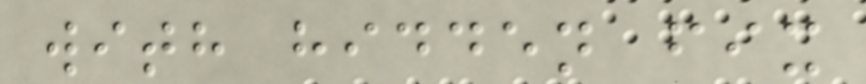with hidden fix
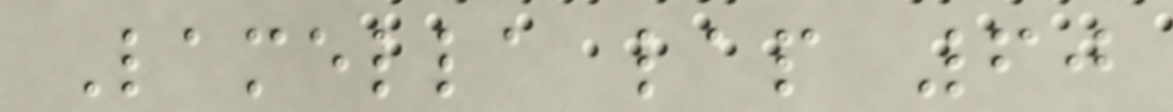Lamella lap 60
